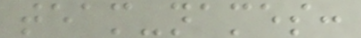team-names:
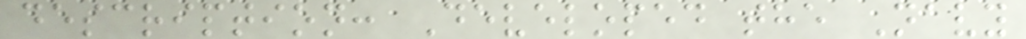description: Developed the Navy
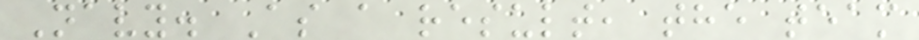Navy. As a result, the team
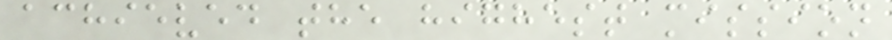achieved the highest mission
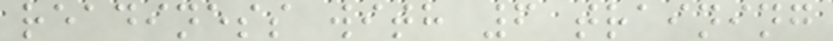readiness with 6 training
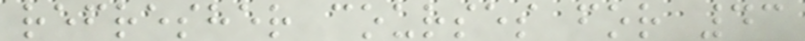refresher courses for 43
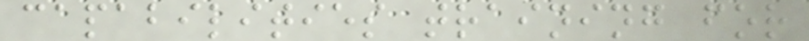capabilities training for
